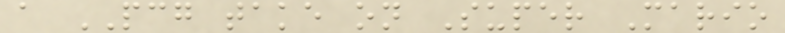a PCG take on Super Mario
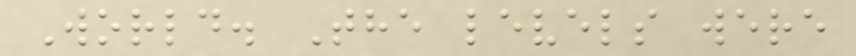World. The levels were
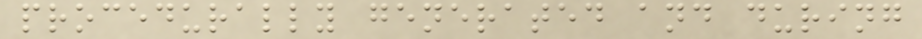procedurally generated and during
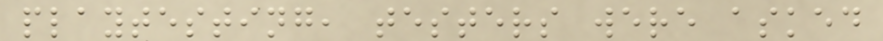playtesting, testers were asked
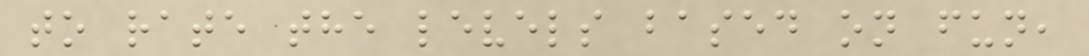to rate the levels based on fun,
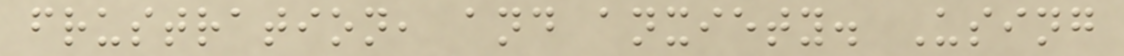frustration, and anxiety. Using
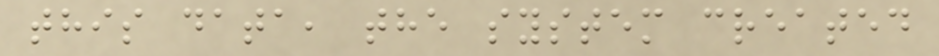this data, the system created
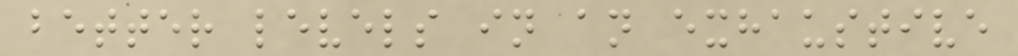better levels in an exhaustive
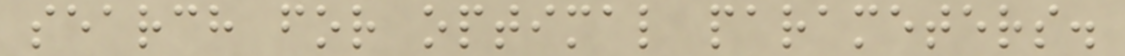search for optimal parameters.
